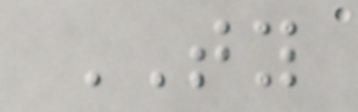TY
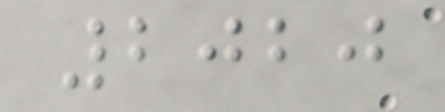2020
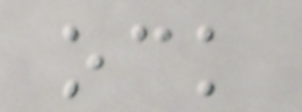ock
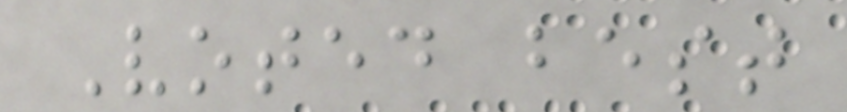Voted best
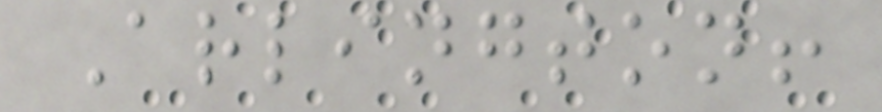Arlington!
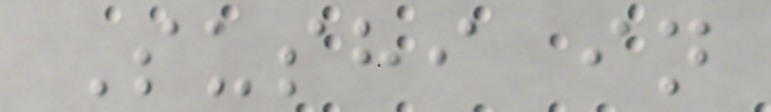Sushi in
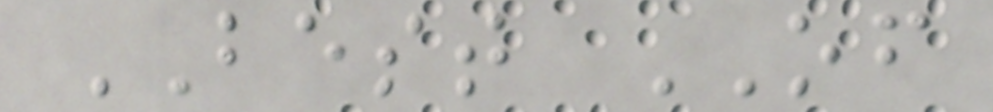BEST OF
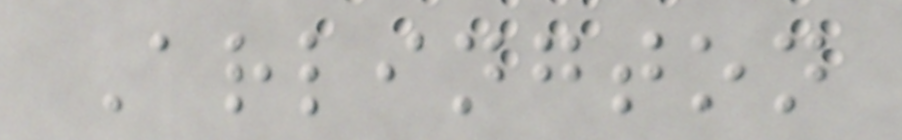Arlington
